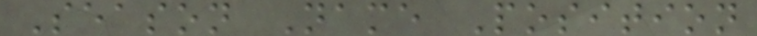Season Name Position
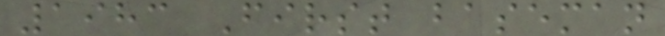1983 First baseman
